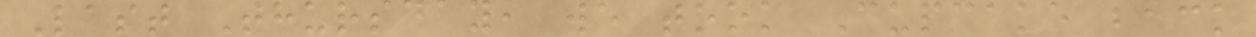Last Thursday, we took Cupcake back
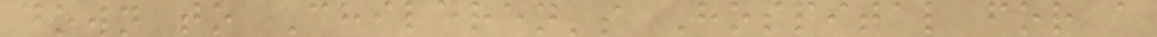down to Children's Hospital for a
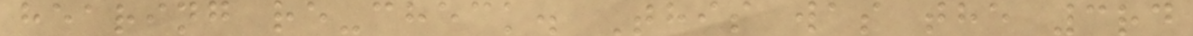hearing re-check. This was the 3rd
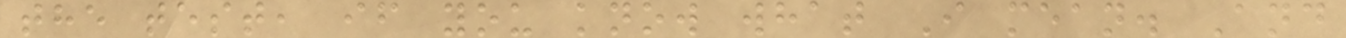the test, if you know what I mean. And
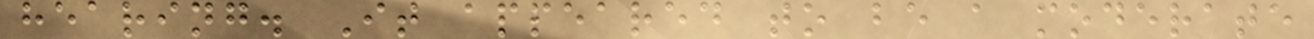hearing. It appeared to be a moderate
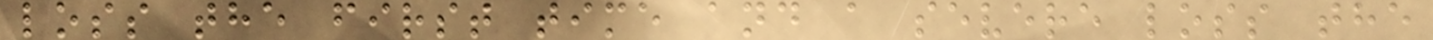loss the first time and a severe loss the
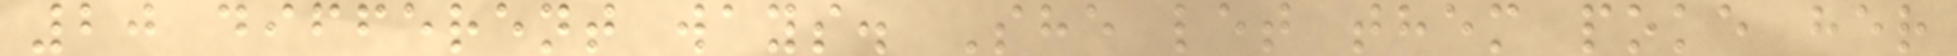20 different ways. She let them poke her
